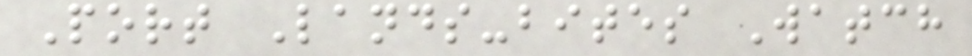Port Lands-bites Watch
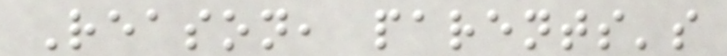Reason, parents's
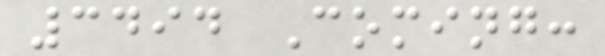3494 Coming:
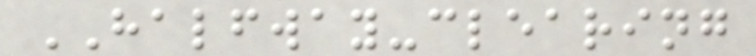HALFWAY-clearing
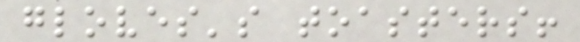gloves's toasters!
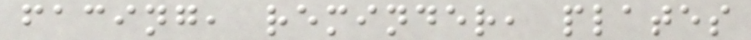facing, reminder, plates
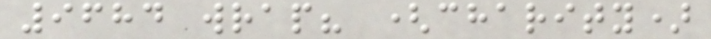9684 wrap? (charity)
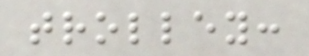trolley:
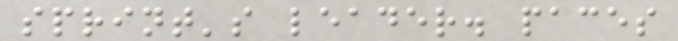sprint's leader. paces
